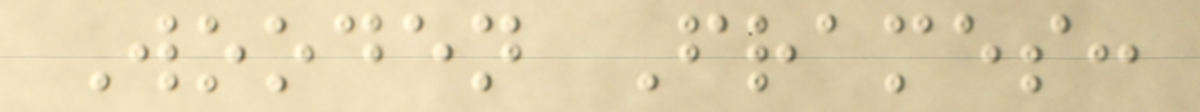Wooden Frames:
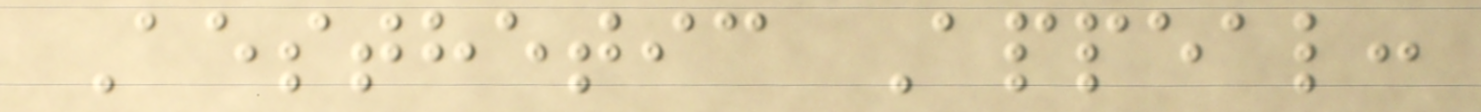Aesthetic Appeal:
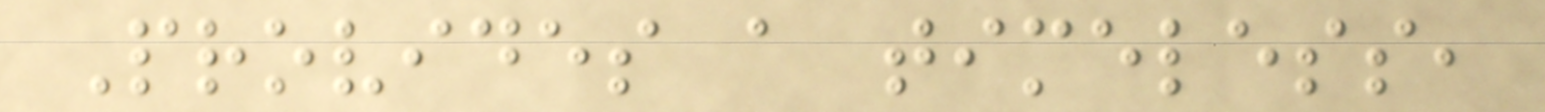Provides a timeless,
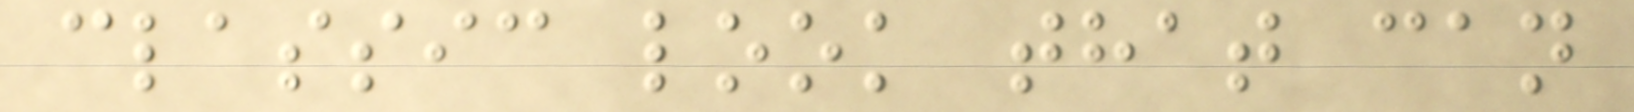classic look that can
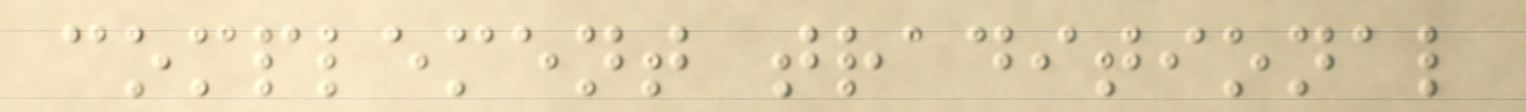complement traditional
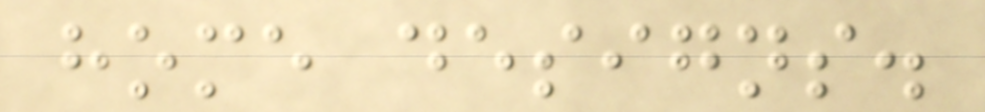home designs.
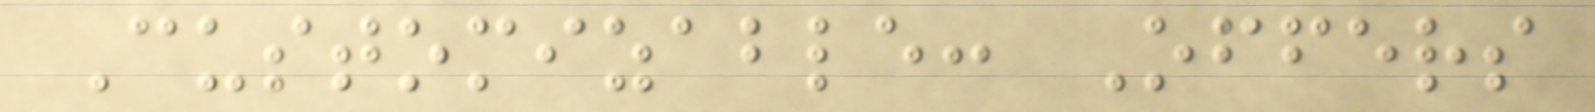Customizable: Offers
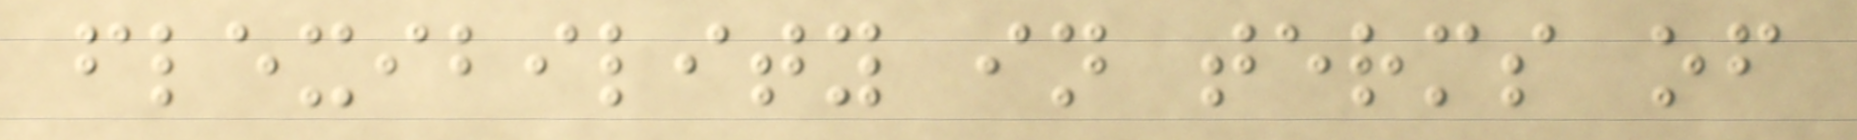flexibility in terms of
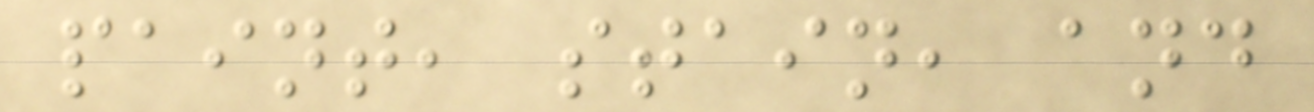paint, stain, and
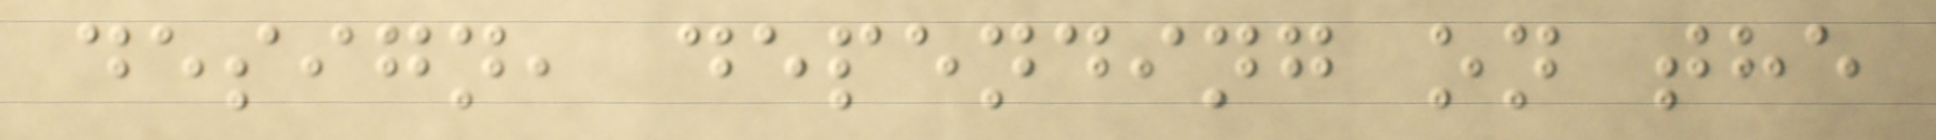design, depending on the
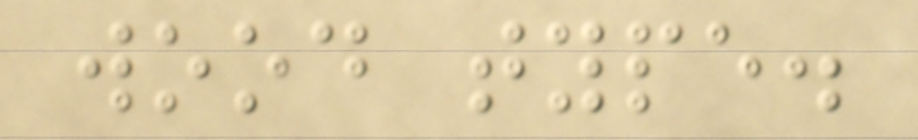wood type.
